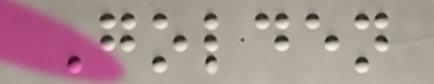Golden
